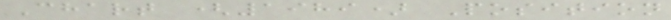Chart (1989) Position
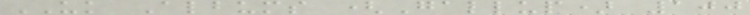UK Albums (Gallup) 100
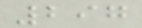297
